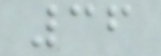36
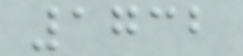1732
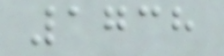1738
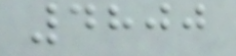4800
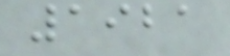1921
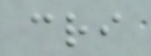cri
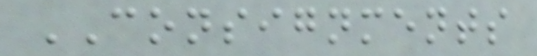CONSIGNMENTS
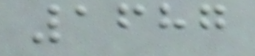1687
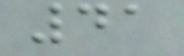41
